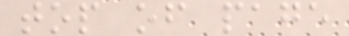top of page
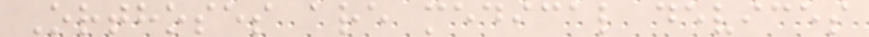Orthoses are medical devices
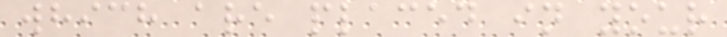which are placed in your
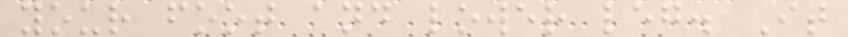your foot and lower leg. It
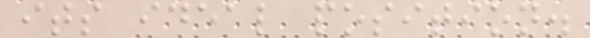its ideal position.
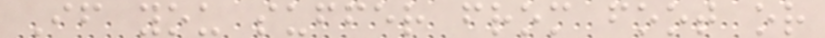If you suffer from foot or
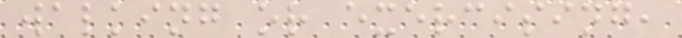walking or exercising,
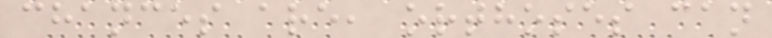chances are, orthoses can
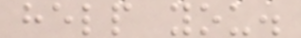help you.
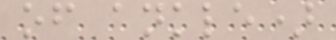of ankle)
